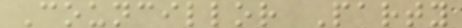Councillor Party
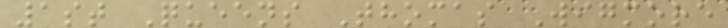1st Queens Thomas Wigmore
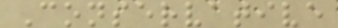Conservative
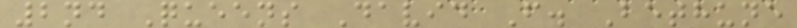2nd Queens David F. Bethune
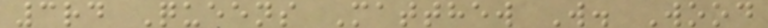3rd Queens Matthew W. Wood
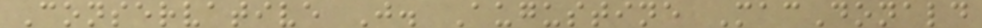Conservative J. Augustine MacDonald
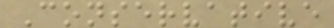Conservative
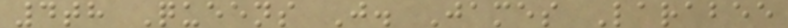4th Queens J. James Larabee
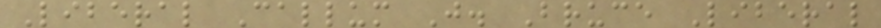Liberal Callum J. Bruce Liberal
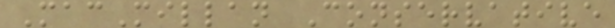MacMillan Conservative
